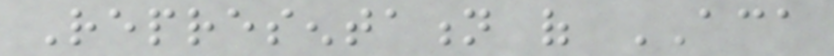Representation of ACA
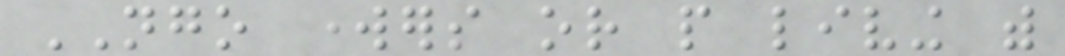NGO workers or people living with
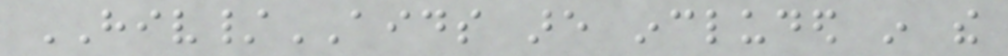HIV/AIDS are included in the
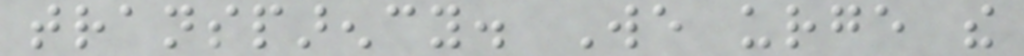transparency. We urge the
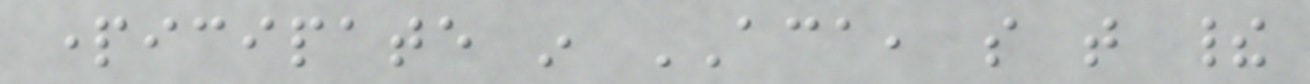participate in ACA, so that their
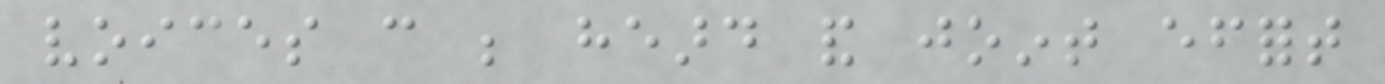voices can be heard and joint effort
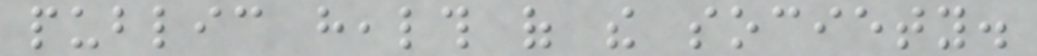public health of the society.
